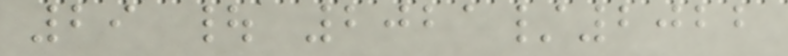29 | 2021/2022
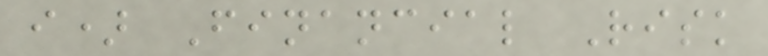i) Financial Risk
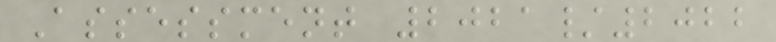Assessment 2021/2022
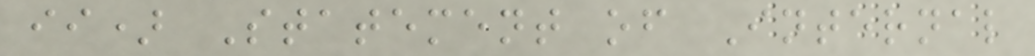ii) Statement of Internal
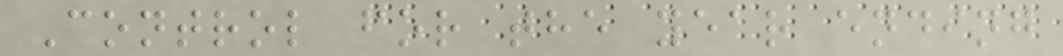Control for the year ending
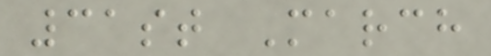31st March
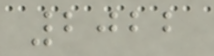2022
